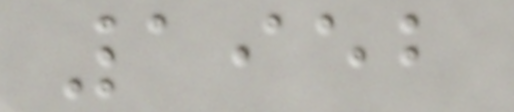1952
